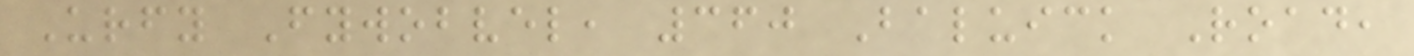Urfy Fywobvel, 360 Baluick Road,
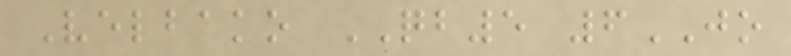Velbako QB5 6JO
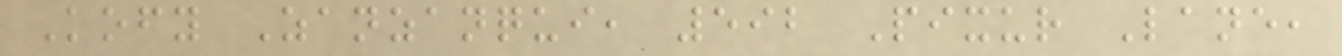Kofy Zanzanqui, 592 Pixur Lane,
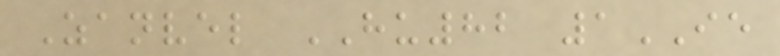Zanvel HU82 1IE
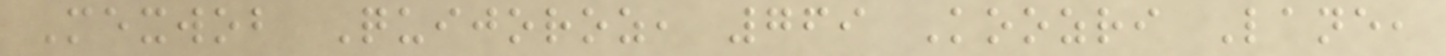Mexwob Quijoroz, 769 Koozri Lane,
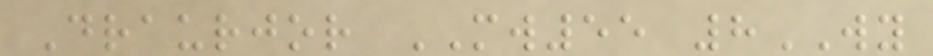Draurjor MW55 8WY
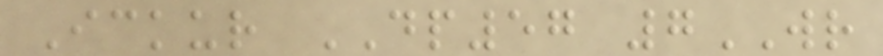Ickur DP57 7WR
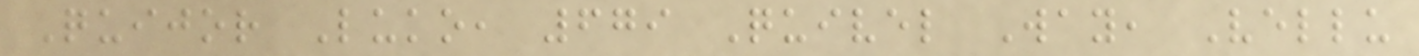Quijor Luko, 679 Quivel Way, Vellu
